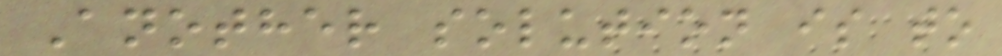Another solution is to
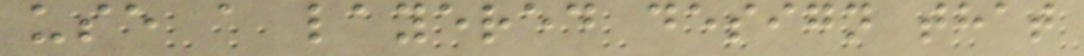use a layered design that
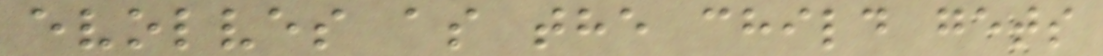evolves as the child gets
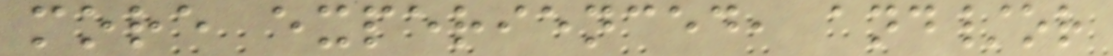more experienced, and/or
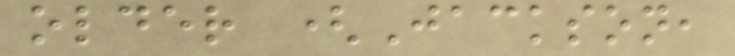older (Jackson,
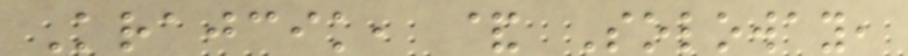Krajcik, & Soloway,
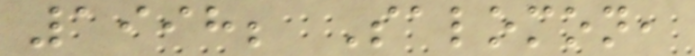1998; Salomon,
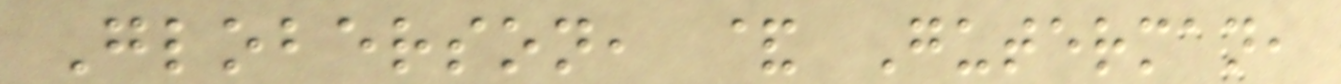Globerson, & Guterman,
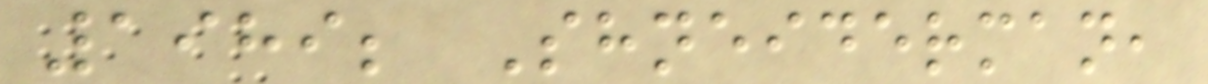1989; Shneiderman,
